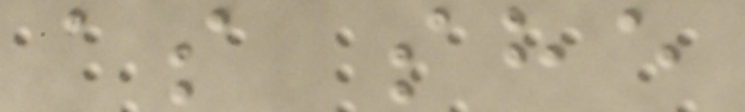as she
